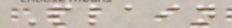Plain
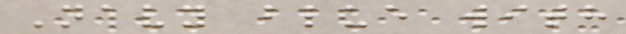Navy blue with
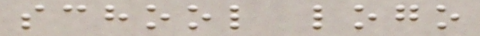school logo
